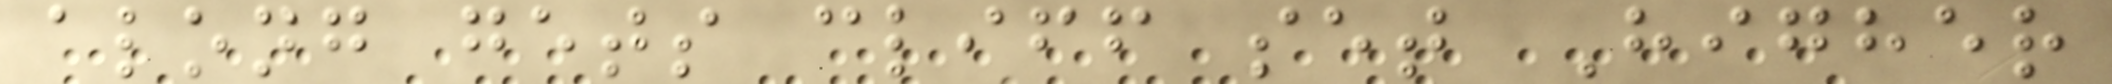along gets cliff set Higher
